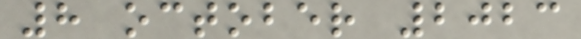8 october 2023
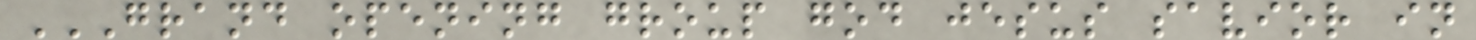GRAND OPENING GROUP GOD JESUS SAVIOR IN
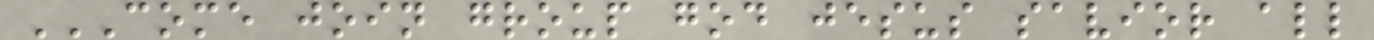COME JOIN GROUP GOD JESUS SAVIOR ALL
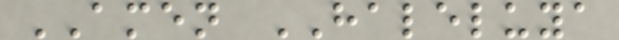AMEN HALELUYA
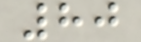80
